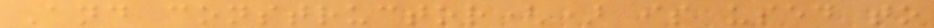And constructor() is used to
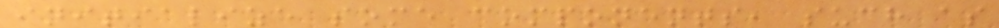initialize some components, such as
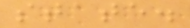state.
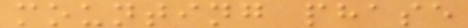mounting phase
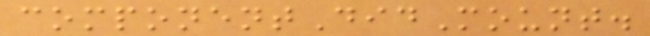componentDidMount.
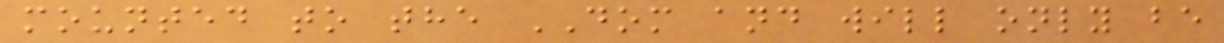mounted to the DOM and will only be
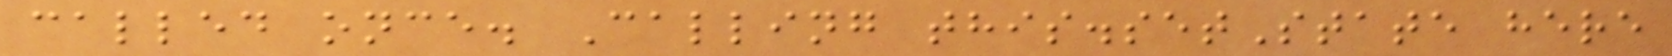called once. Calling this.setState here
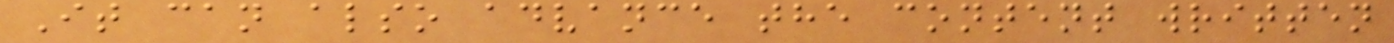It can also advance the content written
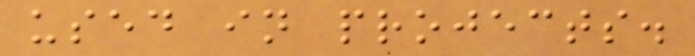used in projects.
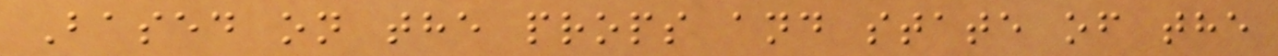Based on the props and state of the
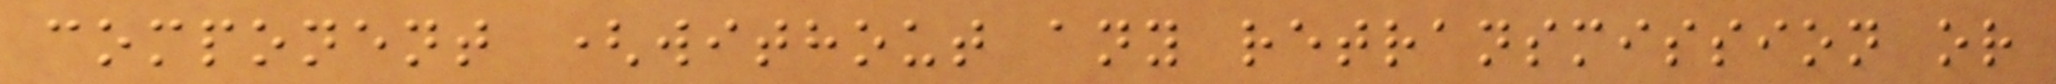component (without any retransmission or
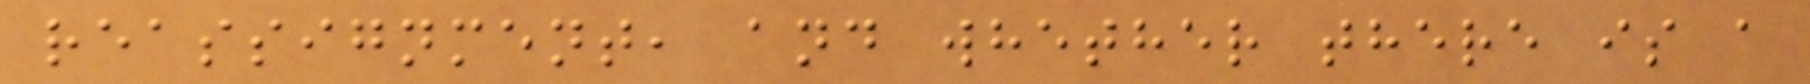reassignment, and whether there is a
